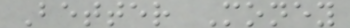Better Money
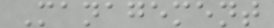Management
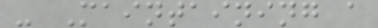- Maintaining a
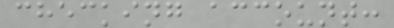checking account:
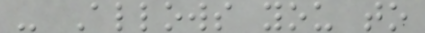- Allows you to
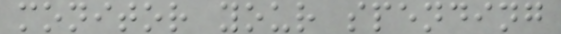monitor your spending
